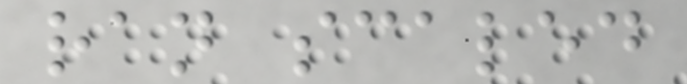ran scaled
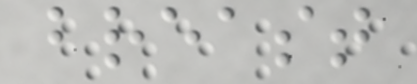breast
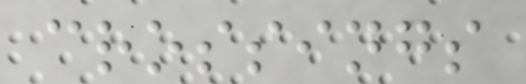crossings
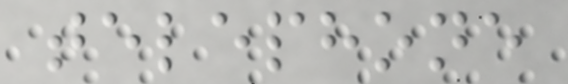telephone
